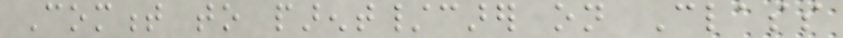Comment to parent/carer on Class
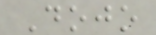Dojo
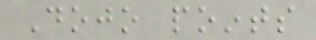Dojo points
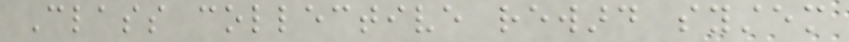Class collective reward system
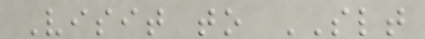Visit to SLT
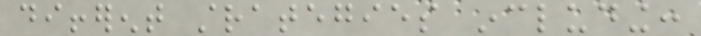different strategies including:
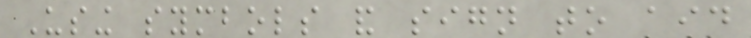Using symbols and sign to aid
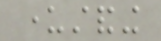understanding
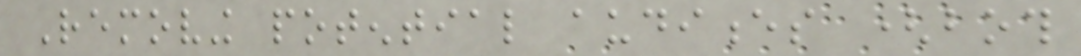Removing potential audiences (both
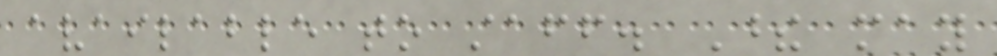available to staff. These may
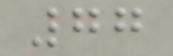77
